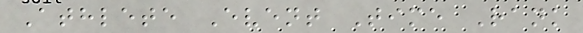Athlete Event Time Rank
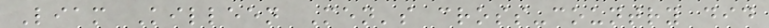Liam Killeen Men's cross-country did
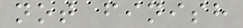not finish
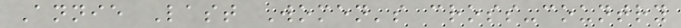Annie Last Women's cross-country
